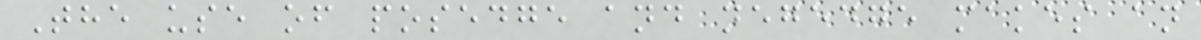The use of posedge and negedge makes an
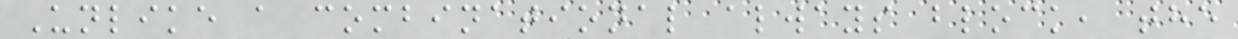Unlike a combinational always block, the
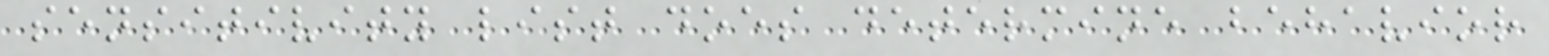sensitivity list does determine behavior
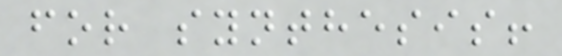for synthesis!
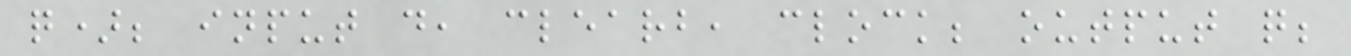q); input d, clearb, clock; output q;
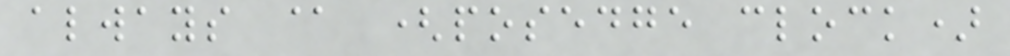always @ (posedge clock)
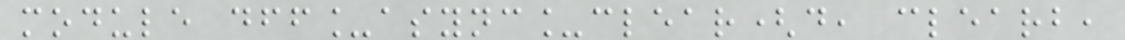module dff_async_clear(d, clearb,
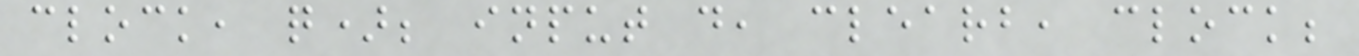clock, q); input d, clearb, clock;
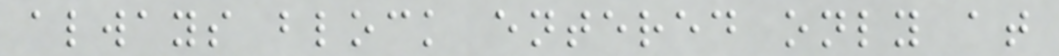always block entered only at
